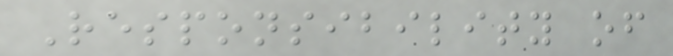Responsibility of
